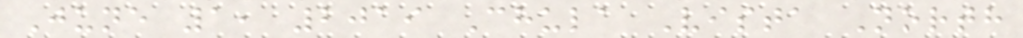June 1, 2019 Chula Vista North
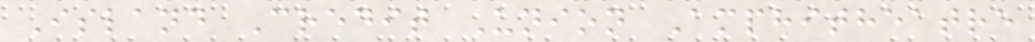Island Credit Union Amphitheatre
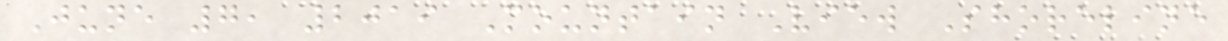June 7, 2019 Mountain View Shoreline
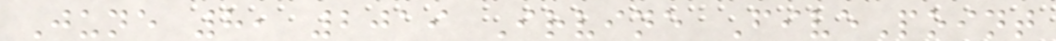June 8, 2019 Irvine FivePoint
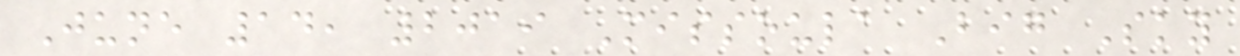June 14, 2019 Missoula Big Sky
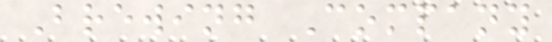Brewing Company
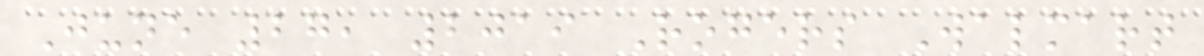June 27, 2019 Rogers Walmart
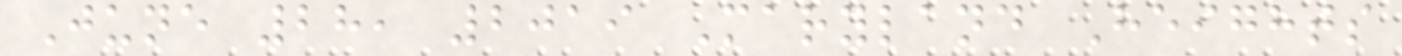June 28, 2019 Maryland Heights
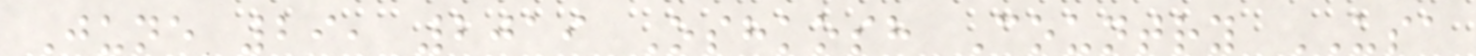June 29, 2019 Oshkosh Country USA
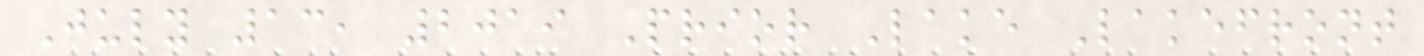July 13, 2019 Prior Lake Lakefront
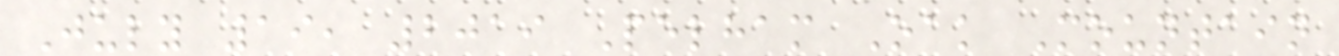July 19, 2019 Pelham Oak Mountain
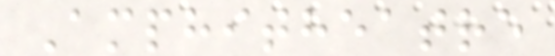Amphitheatre
